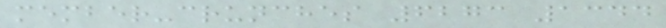member-crunches 6273 1344
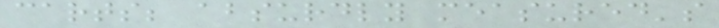carts; absurdly measured's
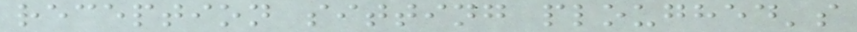reception sitting ploughed's
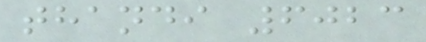thandi 6023
